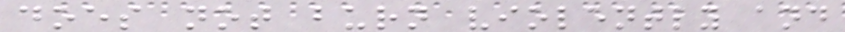does not burn violently and
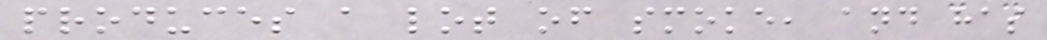produces a lot of smoke, and has
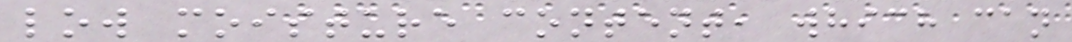low moisture content, which can
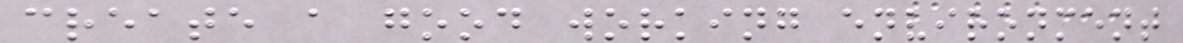create a good working environment
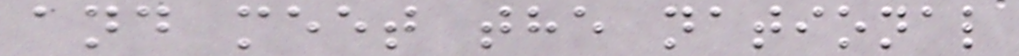and meet the national
